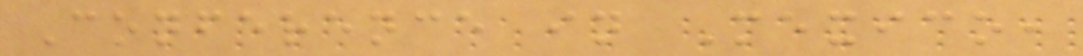Conference in Mexico,
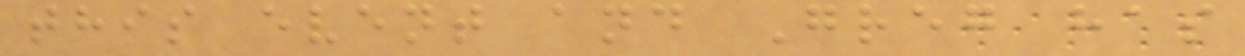this event and Greg has
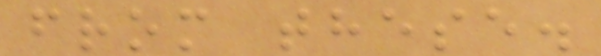from these.
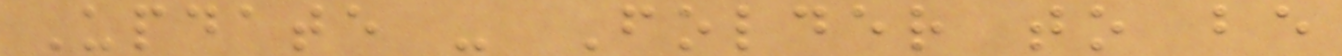Update - Folder to be
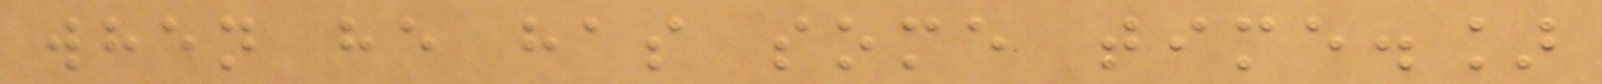when he has some time.]
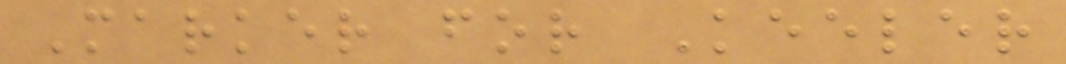Marker for Keeler
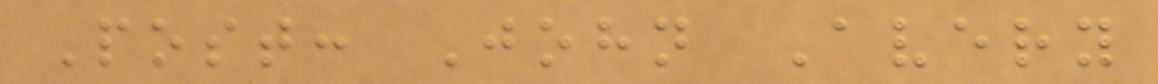Post: John Avery
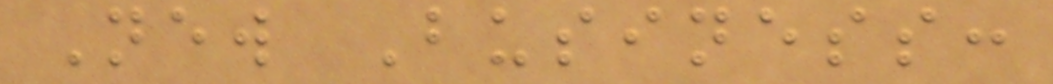New Business:
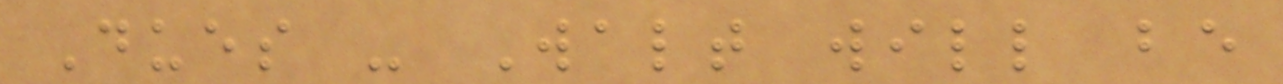Dues - Walt will be
